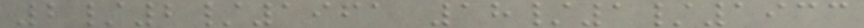2/2/1961 18/1/1933
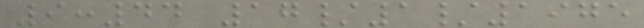9:44 17/1/1975
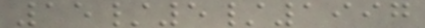15/5/1997
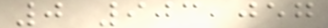0 903,057
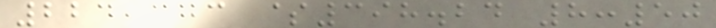224,373 $398.24 8:50
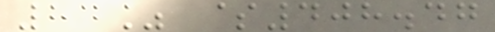84% $408.47
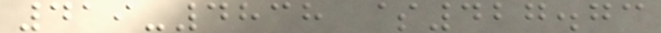419-4838 $427.73
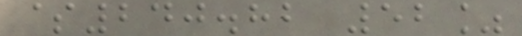$240.82 52%
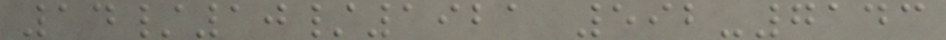14/10/1921 592-7143
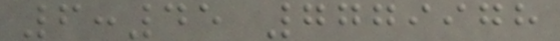6:45 7779978
